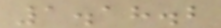1.18.2
